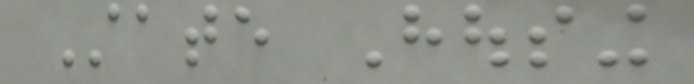State Housing
